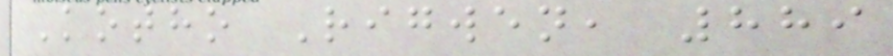Kotho Rigwen, 889
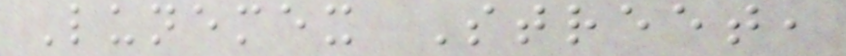Lunemex Street,
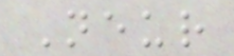Neur
